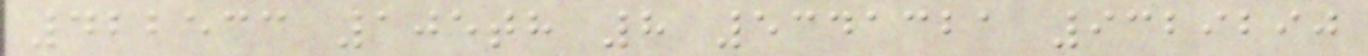422533 105th 8 5341321 9329290
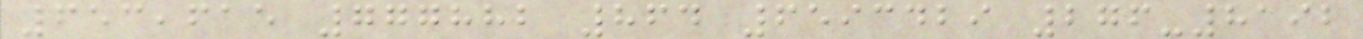653,615 777882 864 6593429 276-8192
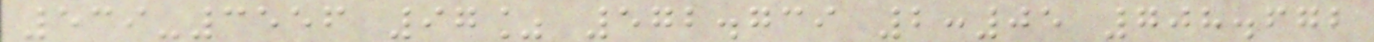539-3556 97% 572.739 2:05 708.672
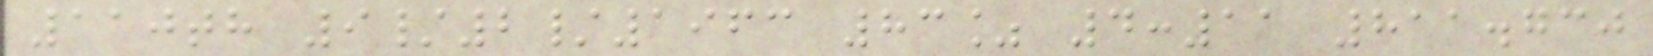110th 9/2/1963 83% 4:11 811.730
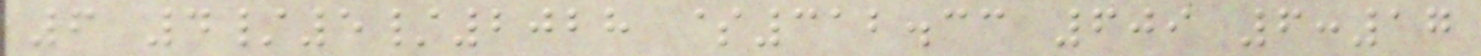6 4/5/2028 $312.33 609 6:17
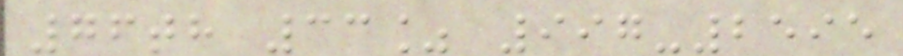76th 33% 997-2595
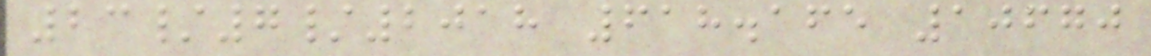23/7/2018 618.165 10670
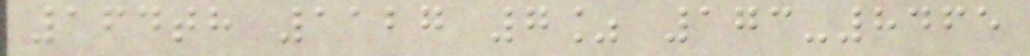164th 1127 7% 173-8465
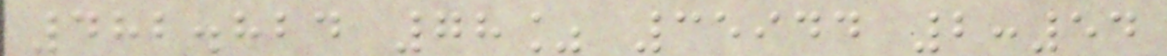482.824 78% 35944 2:54
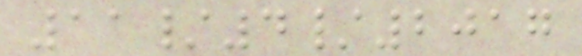11/4/2017
